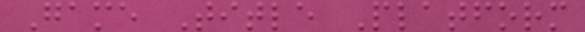Game Title Platform
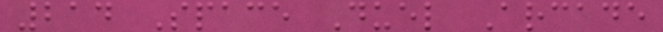214 Space Duel Arcade
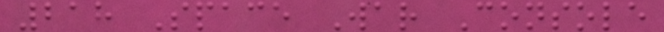218 Space War Console
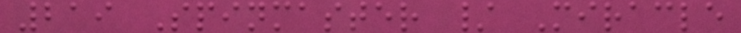219 Spinmaster / Miracle
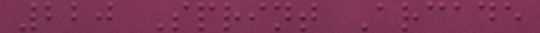220 Sprint Arcade
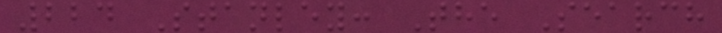224 Stanley: The Search
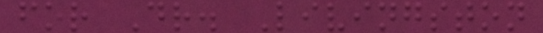for Dr. Livingston
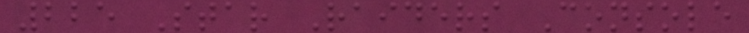225 Star Raiders Console
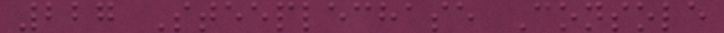227 Steeplechase Console
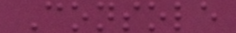Console
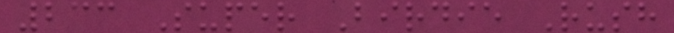233 Super Birdie Rush
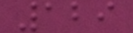129
